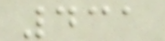431
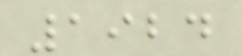1924
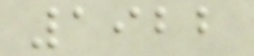1922
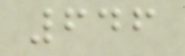646
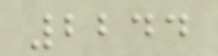2244
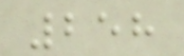258
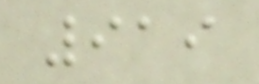919
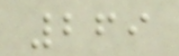269
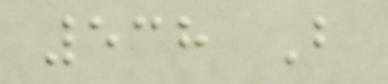538 B
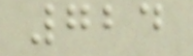724
